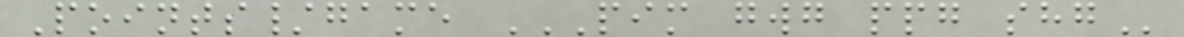Points/game PIM GWG PPG SHG
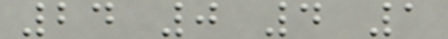24 0 4 1
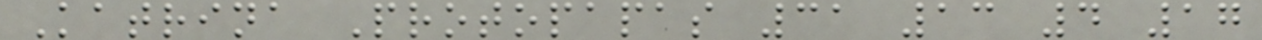Katrina Protopapas 31 13 4 17
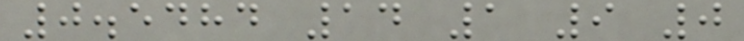0.5484 14 1 9 0
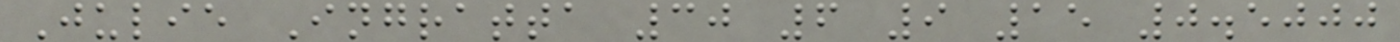Julie Ingratta 30 6 9 15 0.5000
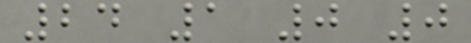24 1 0 0
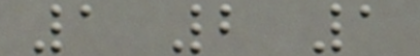1 2 1
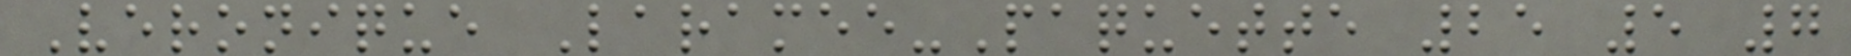Veronique Laramee-Paquette 25 5 7
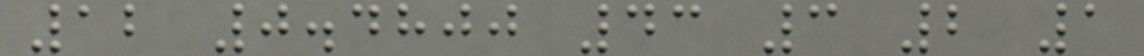12 0.4800 43 3 2 1
